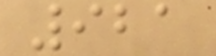921
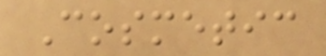Cosmetic
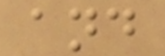and
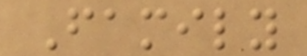Family
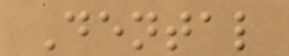Dental
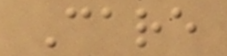Care
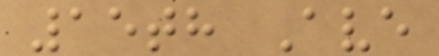15th Ave
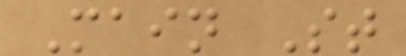Main St
